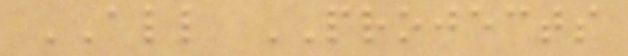ALL PROJECTS
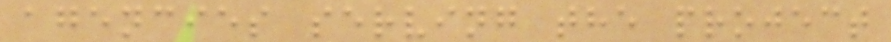agencies serving the project
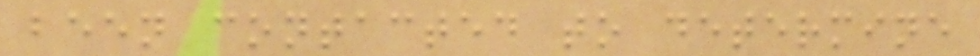been contacted to determine
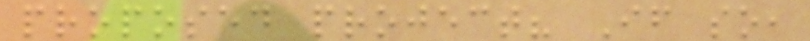proposed project? If so,
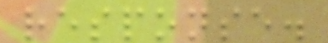response.
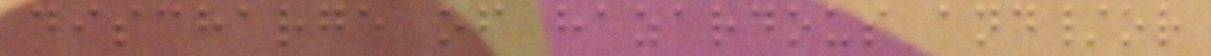discharge of hazardous and/or
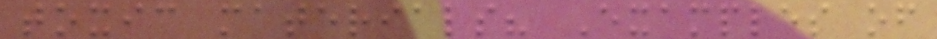toxic materials? Examples of
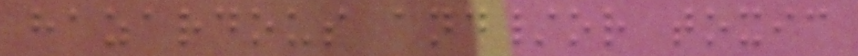hazardous and/or toxic
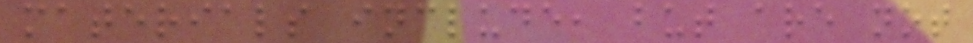materials include, but are not
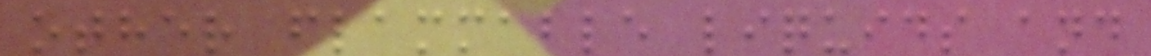other flammable liquids and
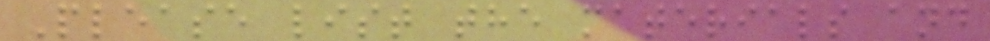Please list the materials and
